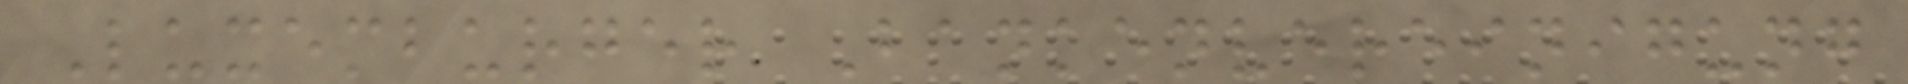Luxemburger Bankenvereinigung
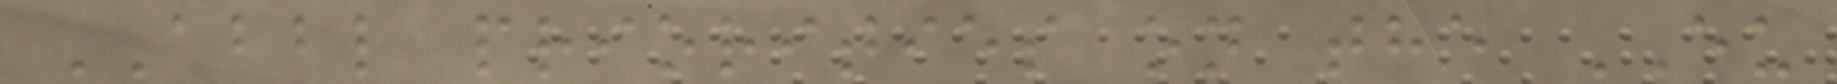ABBL priorities on the EU
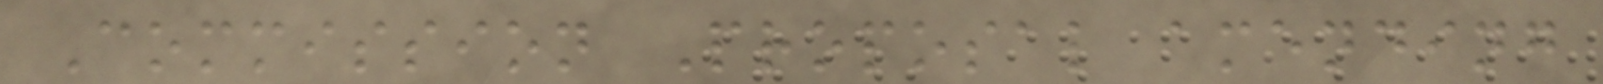Commission Proposal amending
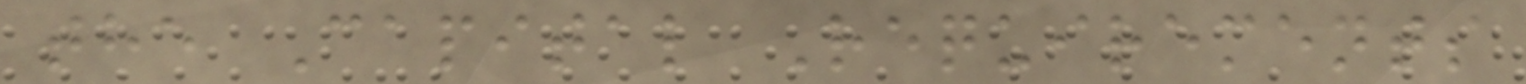the Capital Requirements
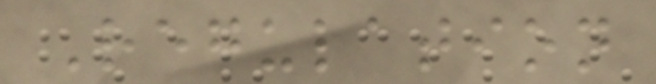Regulation
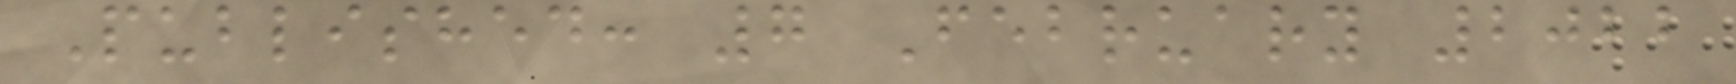Published: 7 February 2022
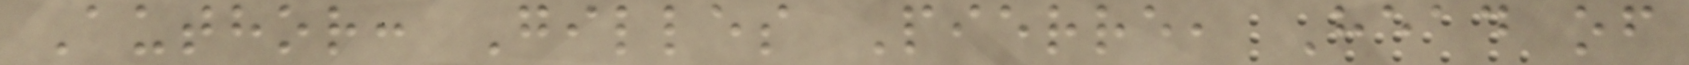Author: Gilles Pierre, Head of
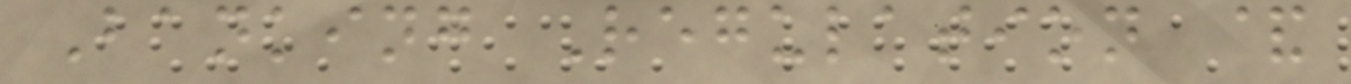Banking Regulation &
